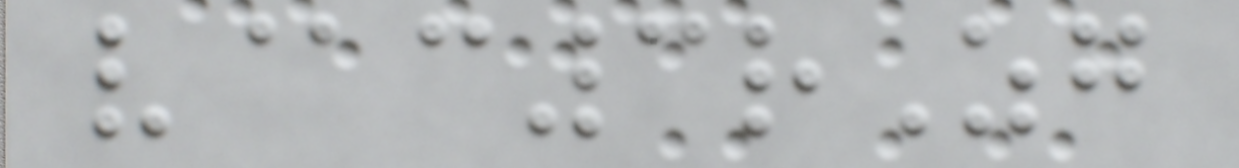v@c3rZg
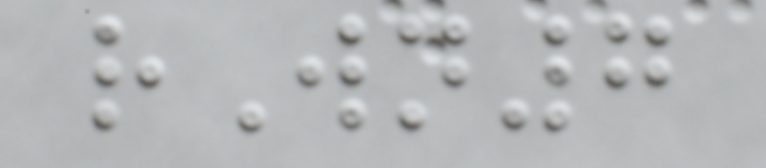rWn7
